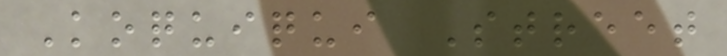Koquiqui Street
